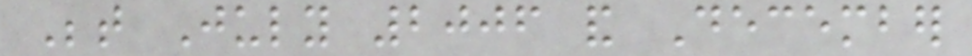Between July 2006 and December
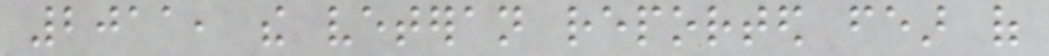2011, the veteran reported fear of
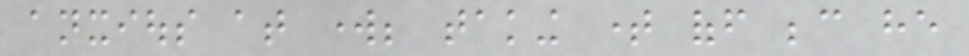anxious at work; taking time off because he
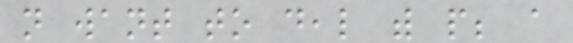not want to deal with people; a
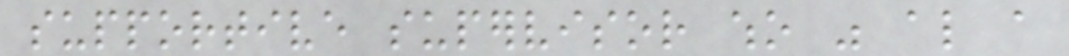supportive supervisor who was also a
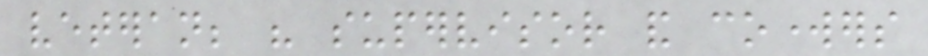veteran; his supervisor and coworkers
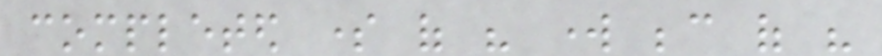completed some of his work because of his
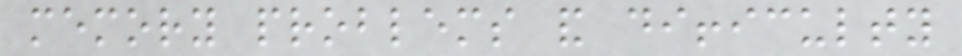memory problems and difficulty
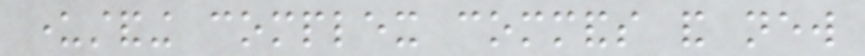understanding complex commands and new
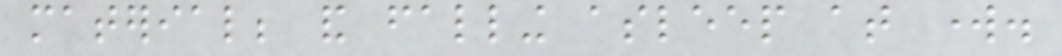material; and falling asleep at work.
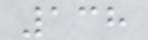138
